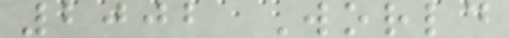2002 World
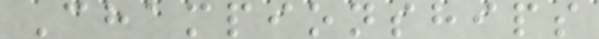Championships
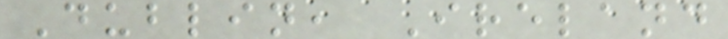Dublin, Ireland
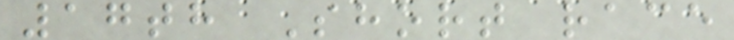17th Short race
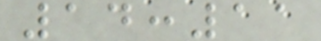14:11
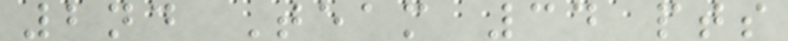2nd Team 34 pts
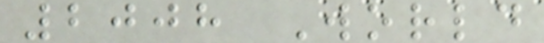2008 World
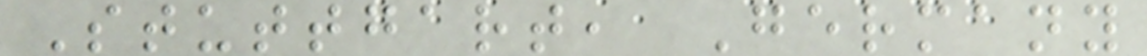Stuttgart, Germany
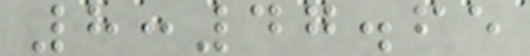8:47.65
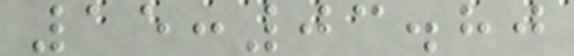15:03.80
